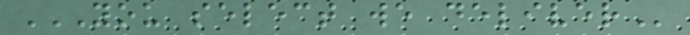YOU SELECT WE DELIVER
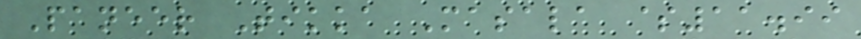Paneer Tikka Masala $11.99
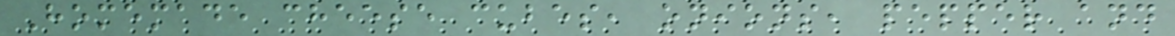Homemade cheese cubes, onions, pepper and
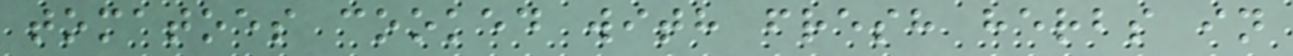tomatoes cooked with fresh herbs in
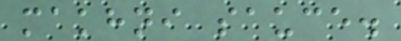makhni sauce.
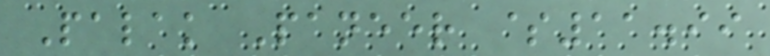Palak Paneer $11.99
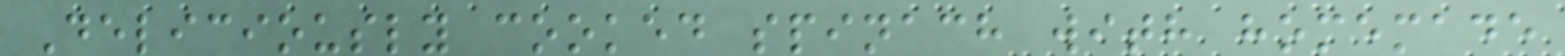Deliciously cooked spinach with homemade
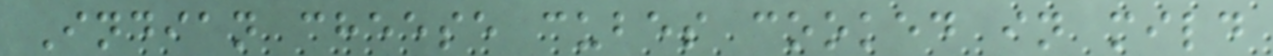Indian cheese cubes cooked in mild
